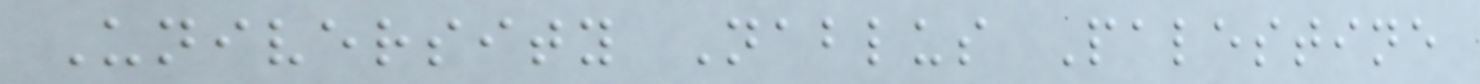University Nablus Palestine
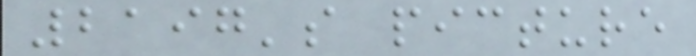2197's picture
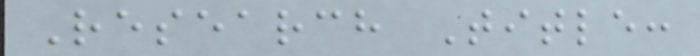Research Title:
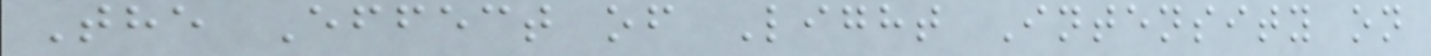The Effect of Light Intensity on
